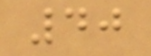40
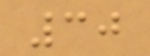30
